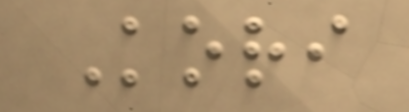Kori
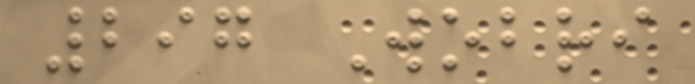297 Wobri
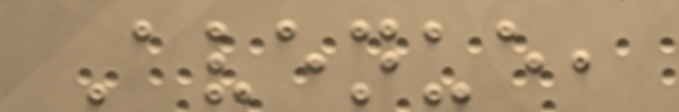Avenue,
